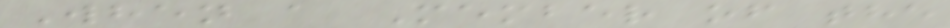When a Member of the
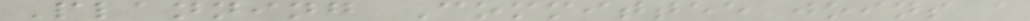Planning Committee joins a
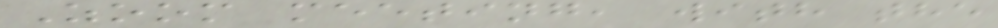Zoom meeting, with the
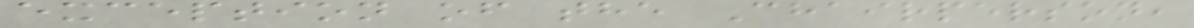exception of the Chairperson,
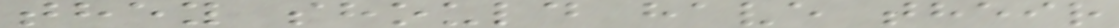they should have their
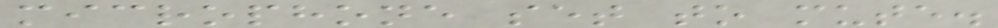microphone set to mute.
